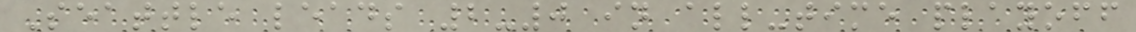Seattle leads 2-0 in all-time playoff
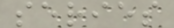series
